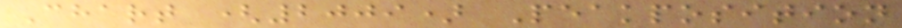Chart (2009) Peakposition
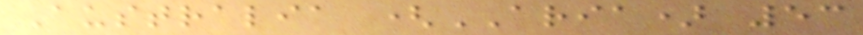Australia (ARIA) 53
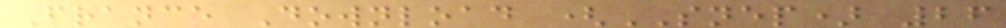France Download (SNEP) 26
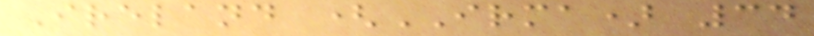Ireland (IRMA) 34
